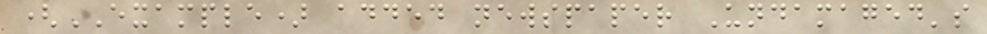(EXAMPLE) added newspaper Undamaged's
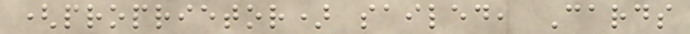(proprietor) sailed, Cards
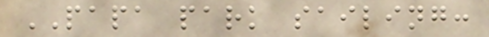PAPA park sailing:
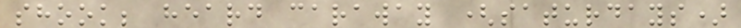shook; heard caraway (saturdays)
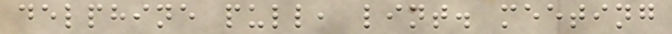delphine pull, lint. meeting
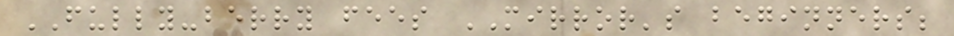FULLY-berry fees MIRROR's beginners;
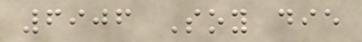6906 Soy die
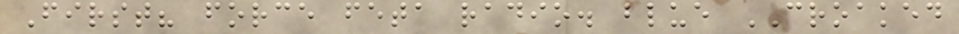First? force feta radio. blue CROAKED
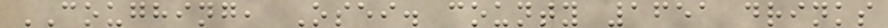COUGHING, Osei. county 1651 drinks
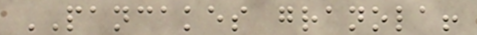PANCAKES granola!
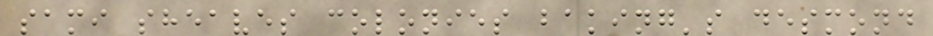sami sheaves colonies baking's desmond
